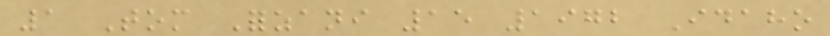1 Tom Forzani 15 1972 Idaho
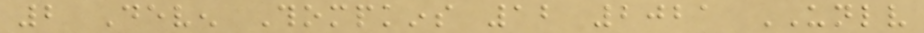2 Deven Thompkins 12 2021 UNLV
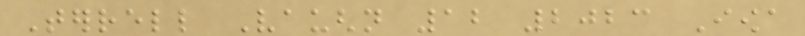Terrell Vaughn 12 2023 Iowa
